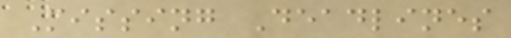Missing Deadlines
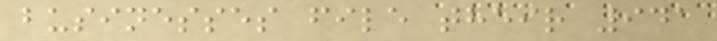businesses file their 941
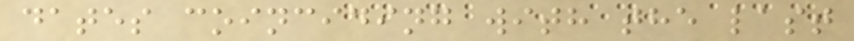dates coinciding with the last
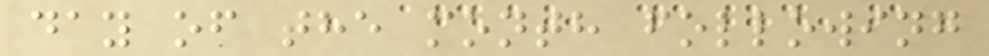day of the month following
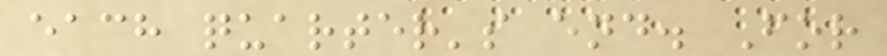each quarter's end. For
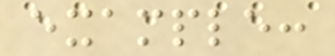example:
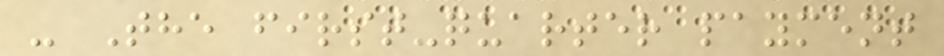- The first-quarter payment
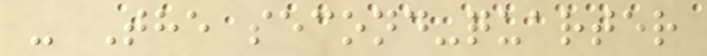- The second-quarter
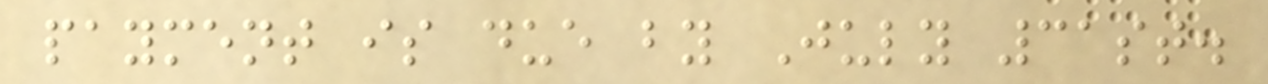payment is due by July 31st.
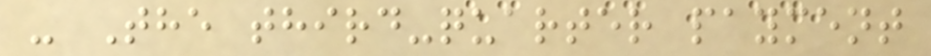- The third-quarter payment
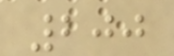200
